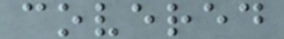covered
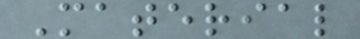Material
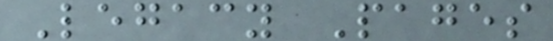Legacy Pages
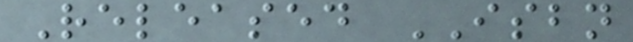Released ISBN
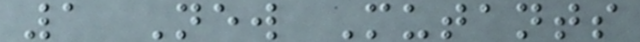1 New Mutants
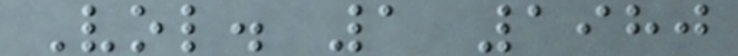Vol. 1 1980
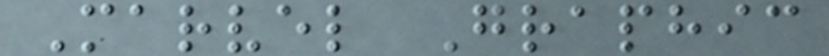Marvel Graphic
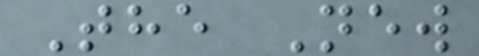The New
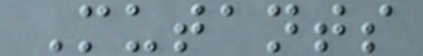Mutants
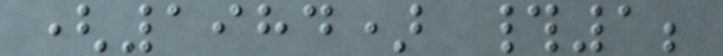(1984) #1;
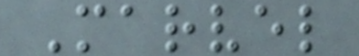Marvel
